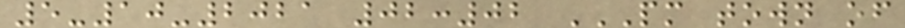5-10-2021 02:02 PM TOWN OF
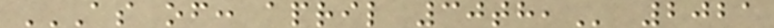AS OF: APRIL 30TH, 2021
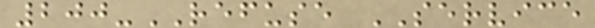200-REFUSE SERVICE
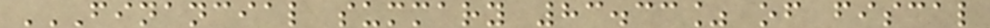FINANCIAL SUMMARY 83.33% OF FISCAL
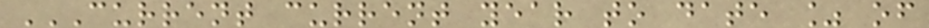CURRENT CURRENT YEAR TO DATE % OF
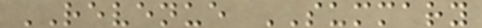REVENUE SUMMARY
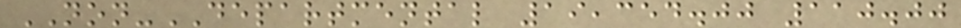NON-DEPARTMENTAL 19,354.00 110.00
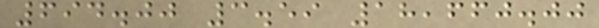694.00 3.59 18,660.00
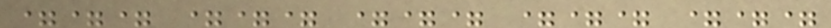=== === === === ===
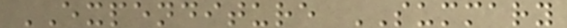EXPENDITURE SUMMARY
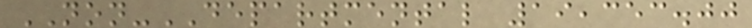NON-DEPARTMENTAL 19,353.00
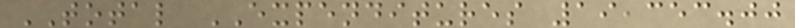TOTAL EXPENDITURES 19,353.00
